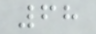68
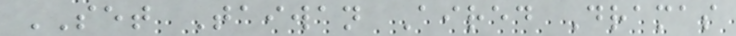SET Taiwan Aired Dramas
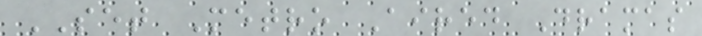SET Metro Aired Dramas
